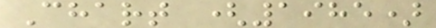Chart (1985)
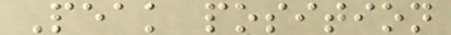Peak position
